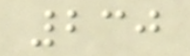230
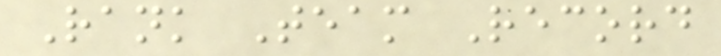Rank Team Record
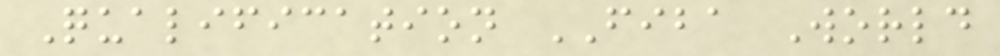Qualification FIBA World
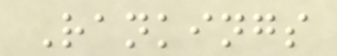Rankings
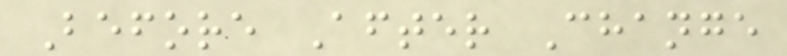Before After Change
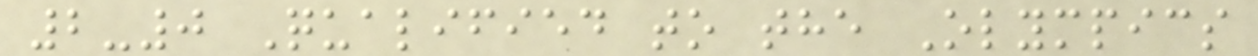2-0 Qualified to the Olympics
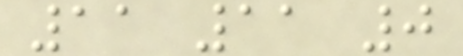11 11 0
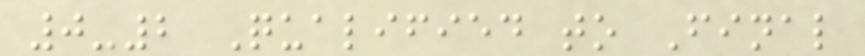0-2 Qualified to Final
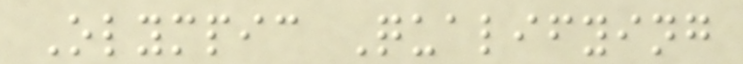Olympic Qualifying
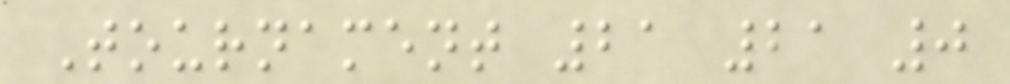Tournament 21 21 0
